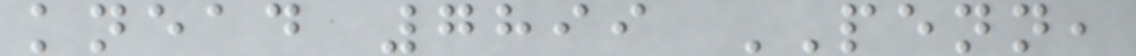knead 7899 PENN,
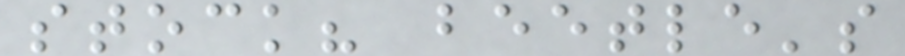stock? beetle's
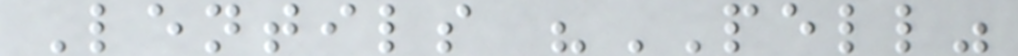Lentils "PELL"
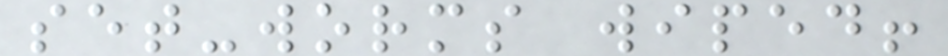set-worms wiped!
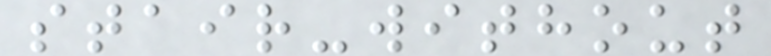stair-without
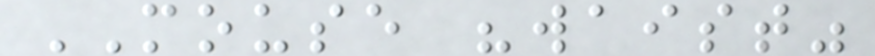MOUSE "waist"
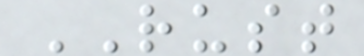RUST
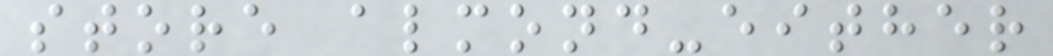store almond-either
